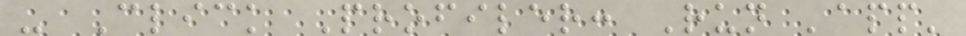- Click Profiler: Run 'app'
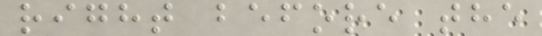right before the
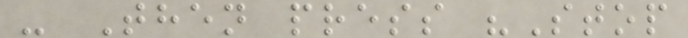- Then press "Stop
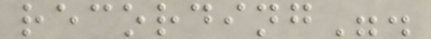recording".
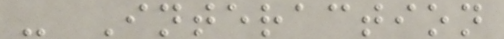- Interaction
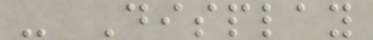- Display
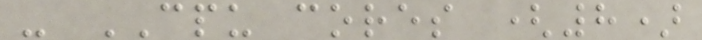- CPU cores (8)
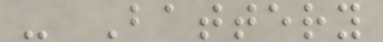- Battery
